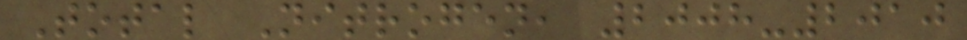Total Nitrogen, 2008-2010
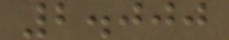2.000
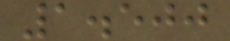1.500
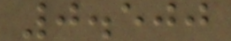0.500
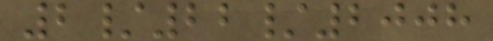2/22/2008
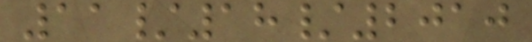11/18/2010
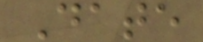Date
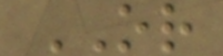OR
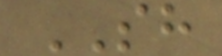SH
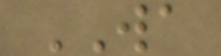WA
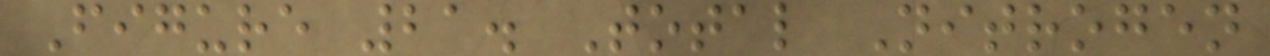Figure 21. Total Nitrogen
